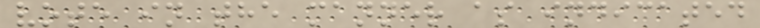vote in the manner as indicated
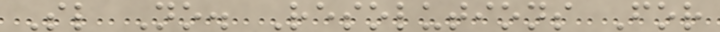Sl No. Resolutions For
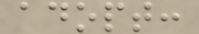adopt:
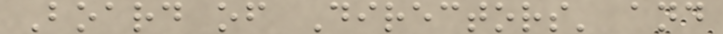Board of Directors' and
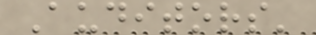Auditors'
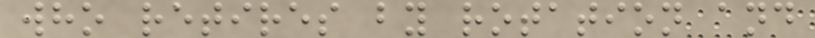who retires by rotation and
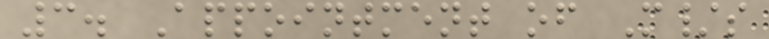3. Appointment of M/s
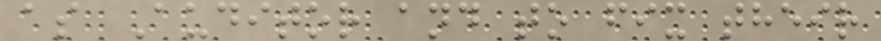as Auditor and to fix their
